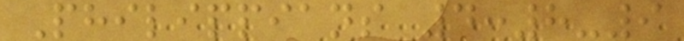Philippians 4:8-9
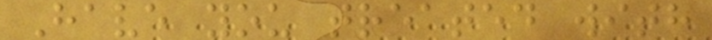Have you treated with
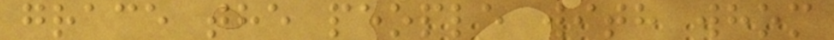grace the people with whom
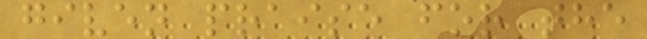given praise for the
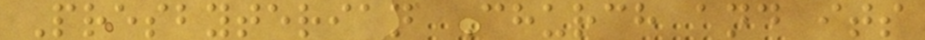Presbyterian Church and its
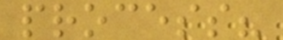process?
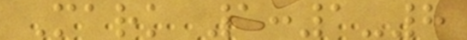Mark 1:1-8
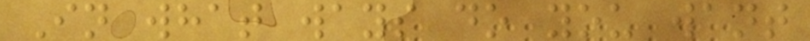In what ways do you want
